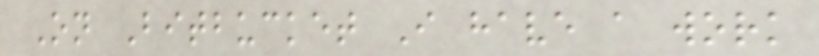On Bitbucket I have a work
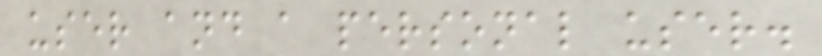user and a personal user.
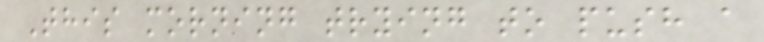This morning trying to push a
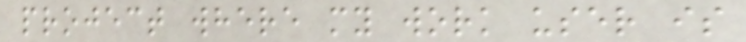project where my work user is
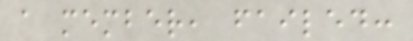a member, failed:
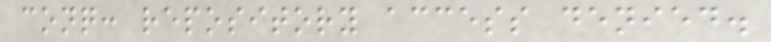conq: repository access denied.
